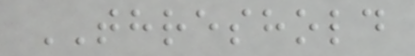THRESHOLD
